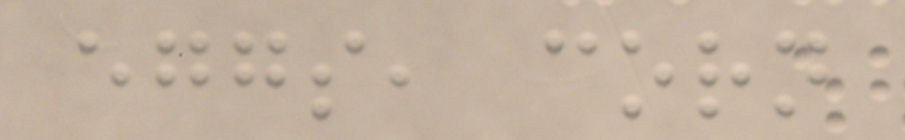eggs, corn
